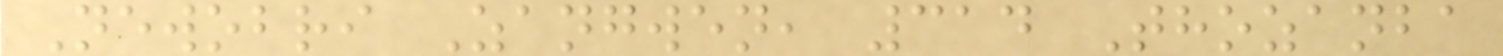Newobri Zangwen, 314 Thozanba
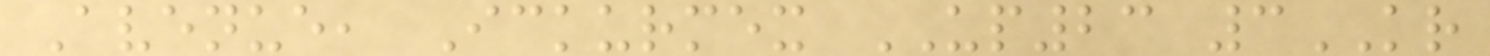Avenue, Ickurmex UP23 3KR
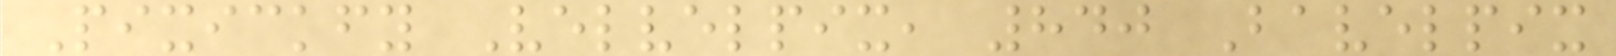Pixickfy Velvelpix, 840 Bavelpix
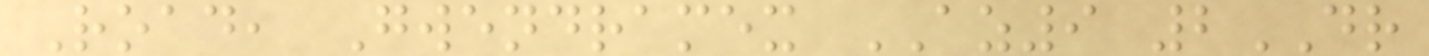Road, Gwendramex AZ9 2DR
